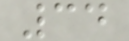34
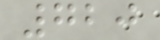720
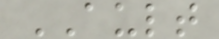AULT
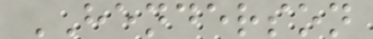HENDERSON
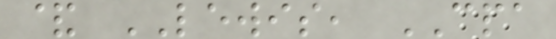& LEWIS, CPA
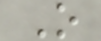O
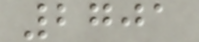2701
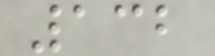132
